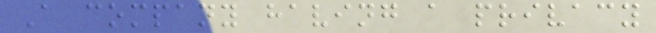A company having a privacy
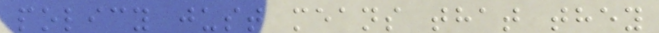policy just means that they
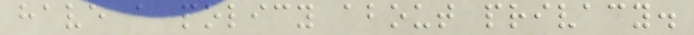have a policy about privacy.
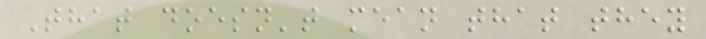That doesn't mean that they
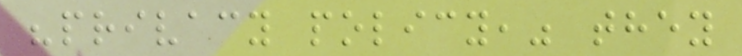"privacy policy," they
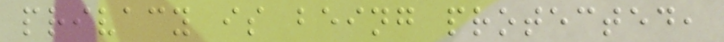privacy is being protected,
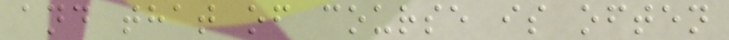and that of course is often
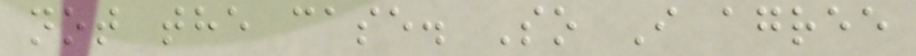not the case. So I agree
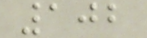102
